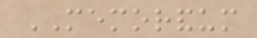MEMORANDUM
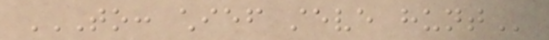TO: CHIEF STEVE HUNT
